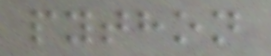python
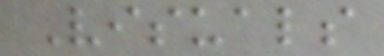Visuals
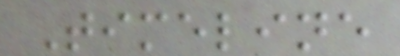Timeline
